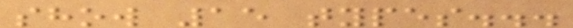show 15 types...
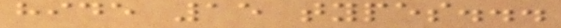hide 15 types...
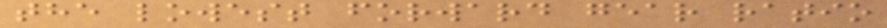the lowest forward gear ratio
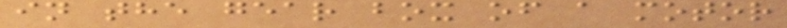in the gear box of a motor
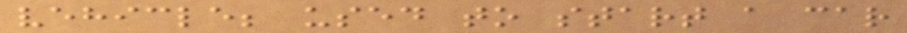vehicle; used to start a car
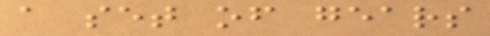a set of gears
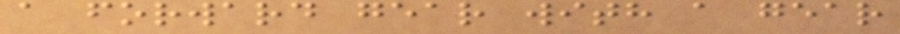a forward gear with a gear
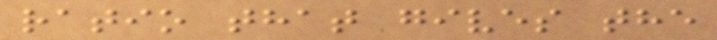ratio that gives the
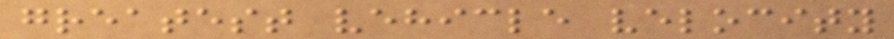greatest vehicle velocity
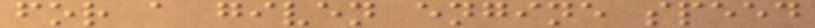for a given engine speed
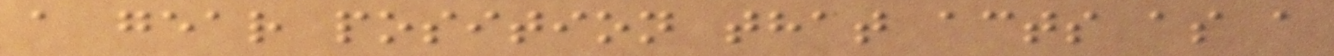a gear position that acts as a
